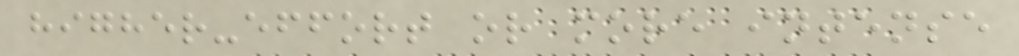higher-effort or more intense
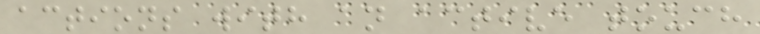actions with an active touch
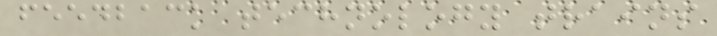feedback technology trains
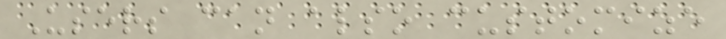Users can also customize
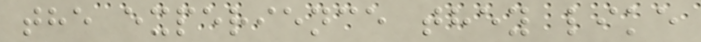the experience they like
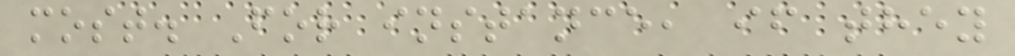most. For instance, if they
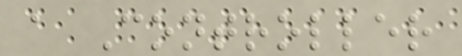a Controller
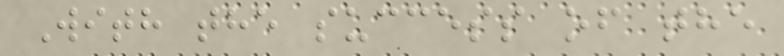With the success of the
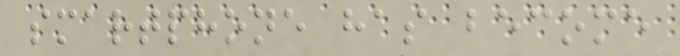smartphone has become
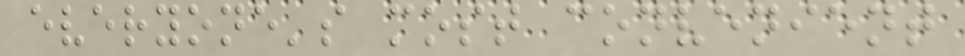everyone's most convenient
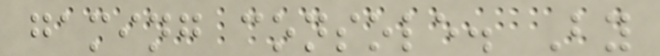gaming console. By
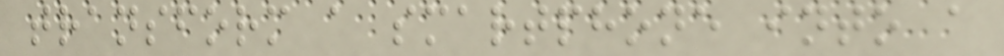transform a smartphone into a
